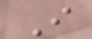I
